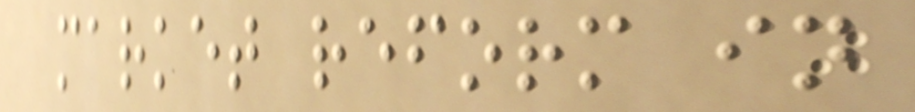market reform in
